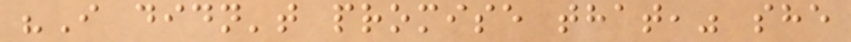"I didn't promise that," she
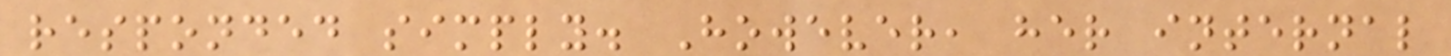responded simply. However, her internal
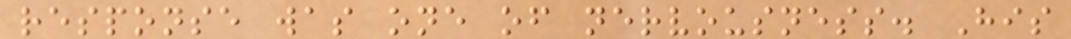response was one of nervousness. His
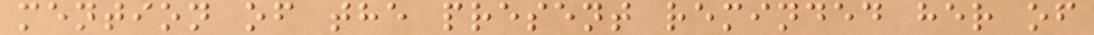mention of the present reminded her of
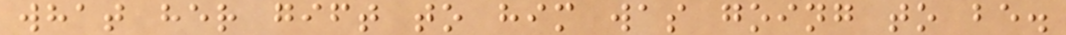what her gift to him was going to be.
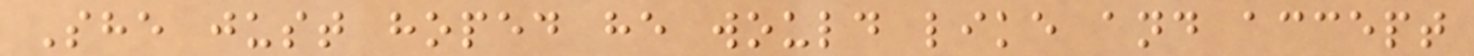She just hoped he would like and accept
